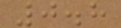0.8
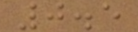0.5
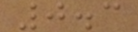0.3
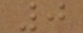0
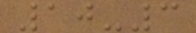10-3
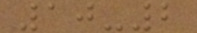10-2
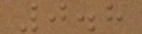0.8
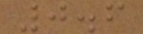0.6
